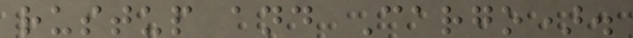rustup and Cargo).
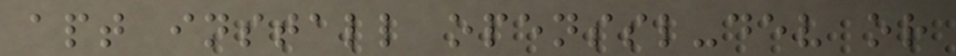apt install openssl-dev or
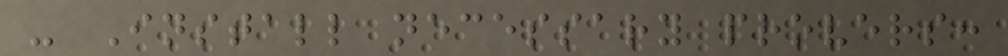- Install necessary provers:
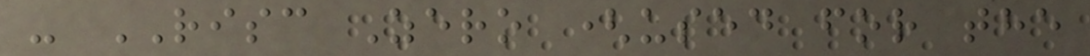- RISC Zero (used for the
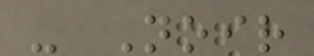- Noir
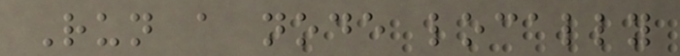Run a node locally
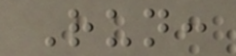Run:
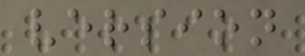version
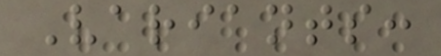Variants:
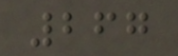267
